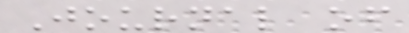Journal of
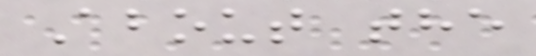About the
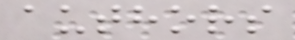authors
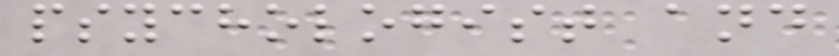psychologist and
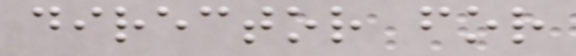director for
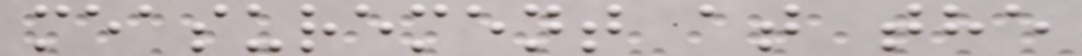measurement at the
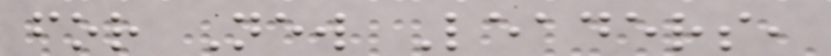for New Leaders,
